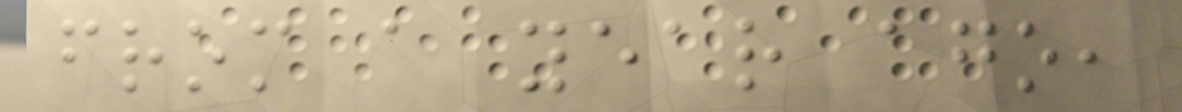from a year ago,
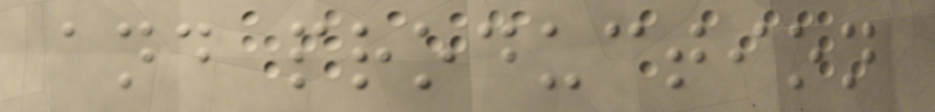and production
